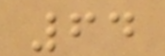64
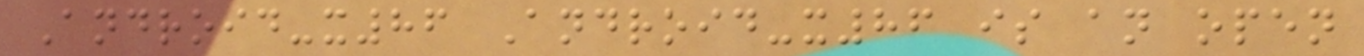Android-x86 Android-x86 is an open
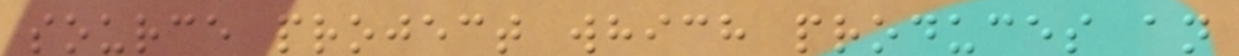source project which produces an
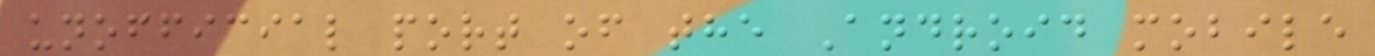unofficial port of the Android mobile
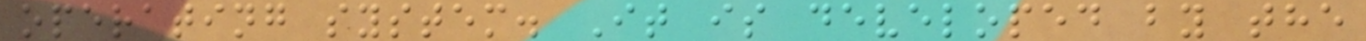operating system. It is developed by the
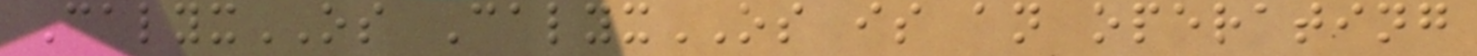CalyxOS CalyxOS is an operating
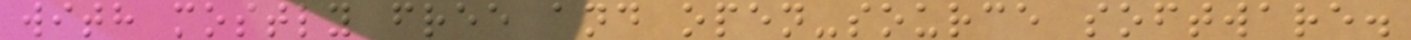with mostly free and open-source software.
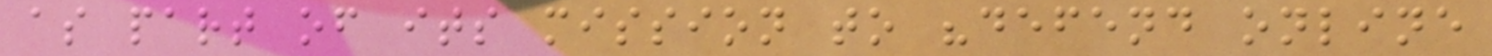as part of its mission to "defend online
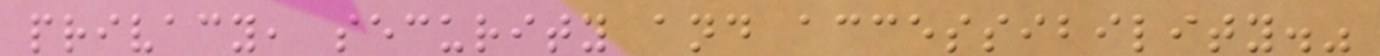privacy, security and accessibility."
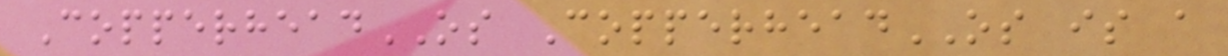CopperheadOS CopperheadOS is a
